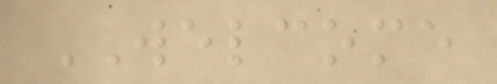WELCOME
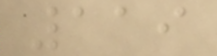119
